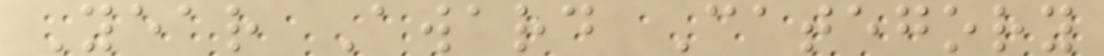Year Award Category
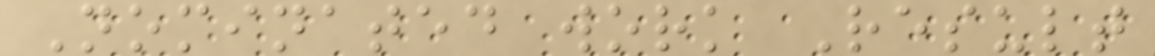Nominated work Result
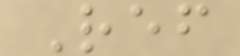Ref
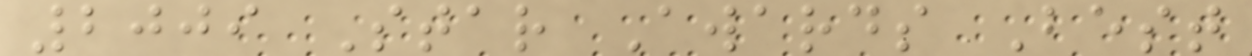2009 Star Awards Best
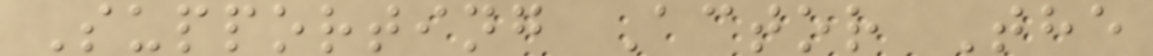Supporting Actor The
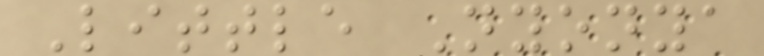Little Nyonya
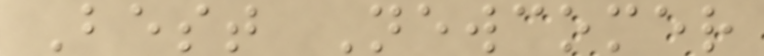Best Newcomer
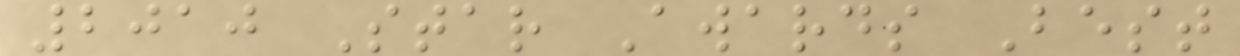2010 Star Awards Best
